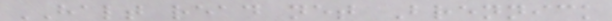HALT read net Brennick
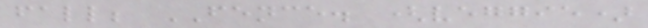fall; FENCE. (veggie)
